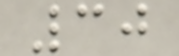30
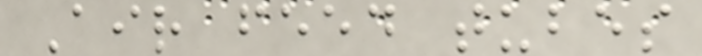Air feed tubes
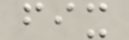fix
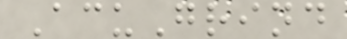AcuGrind
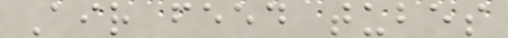Air feed tubes
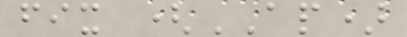fix (AP)
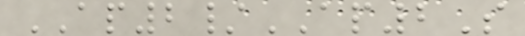AP2/AP2S
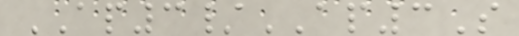AP3/AP3S
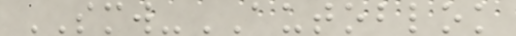SMW-AUTOBLOK
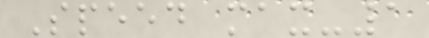Speed max-1
